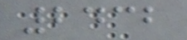2432
